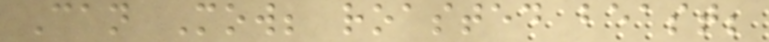Can Mow; roasted beast;
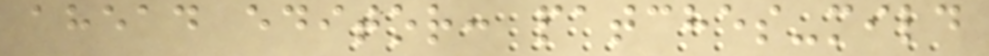ahead editor: patches-mild
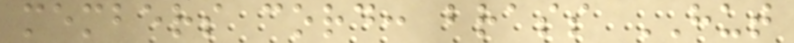members cord: brass HUT
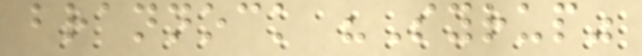brannock "Syrup"
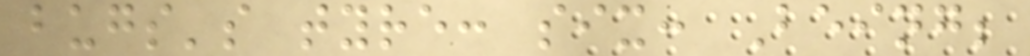bugs's tyre: six: Being;
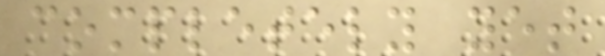completely yet
